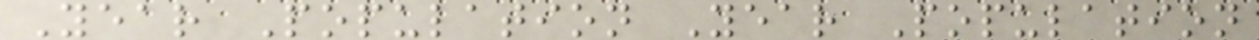Year Population Year Population
